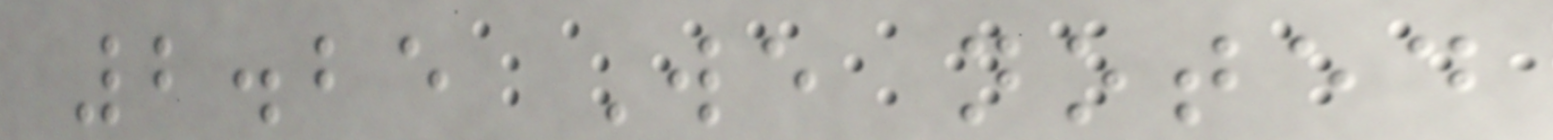2.25 We noted
